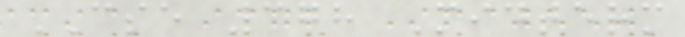CSE 378 Midterm
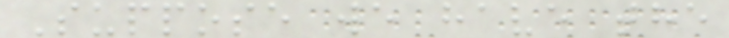Suppose we have the
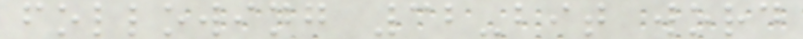following 32-bit word
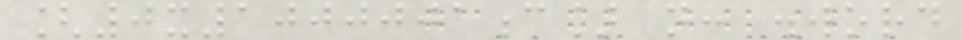[0x1000001c] n: .word
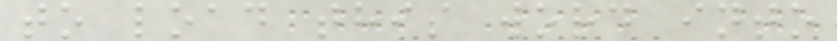to load this word into
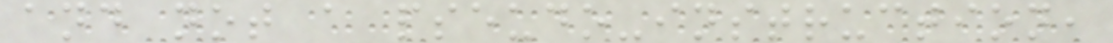and not a pseudo-instruction,
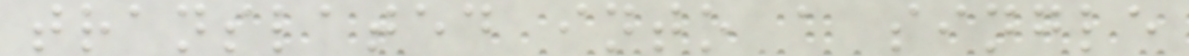translated into a single
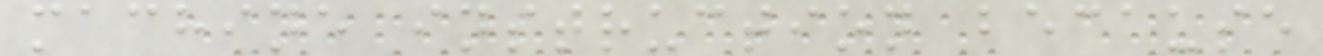machine instruction because
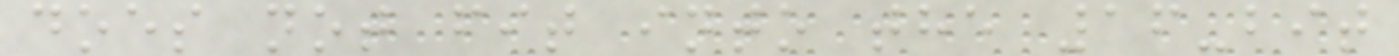does not fit into the 16-bit
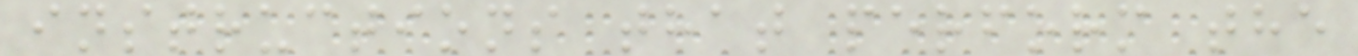instructions that perform the
